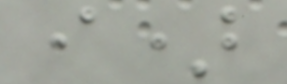i)
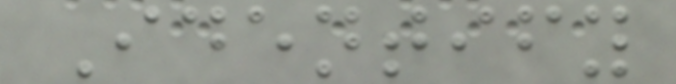Identify
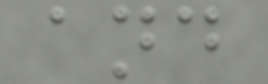and
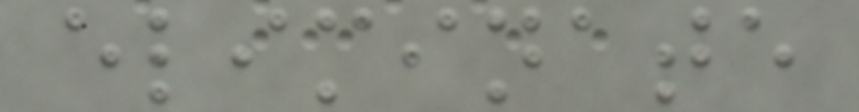eliminate
